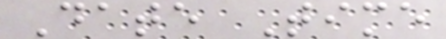Date Time
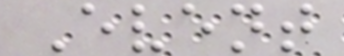Event
